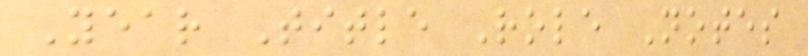Year Title Role Notes
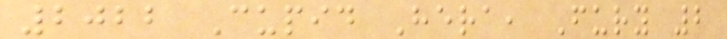2022 Cupid Hera, Fury 2
